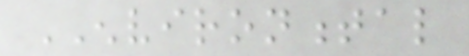ENVIRONMENTAL
